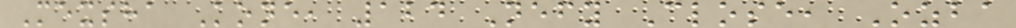Mexsha Kone, 124 Nefy Close, Ozba
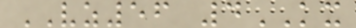VZ56 4KX
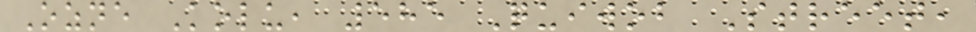Ozne Kolu, 585 Quiwob Street,
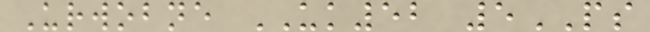Urwobne UK52 5PS
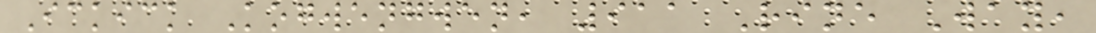Ickick Kogwengwen, 911 Rine Way,
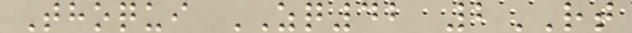Thoqui ZQ42 2RT
